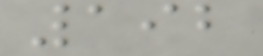192
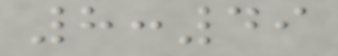8:49
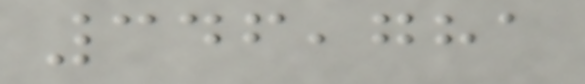346,781
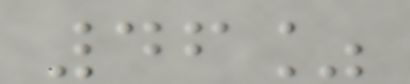46%
